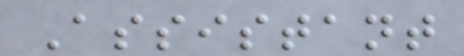Assistant
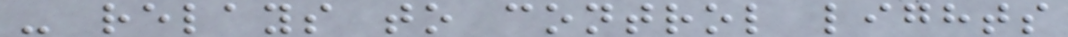- relays to control lights
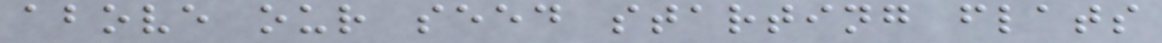above our seed starting flats
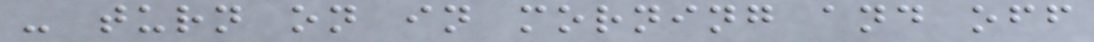- turn on in morning and off
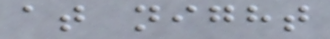at night
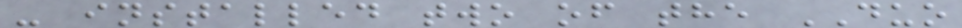- installed two of the DUO
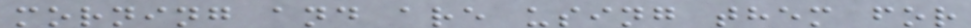morning and are using them for
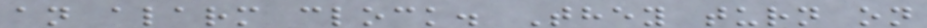an alarm clock. They turn on
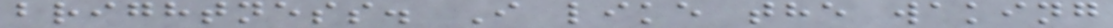brightness. I like the waking
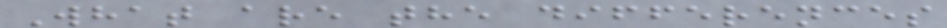What are the differences
